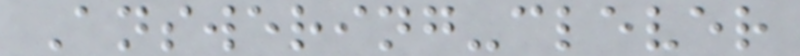Answering-clever
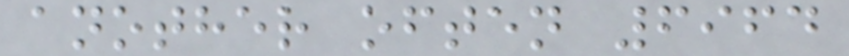another often 6964
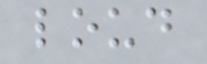loud
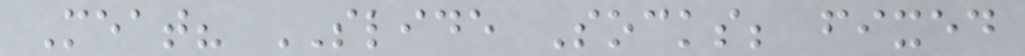Meat? SLIDE Socks; fixed
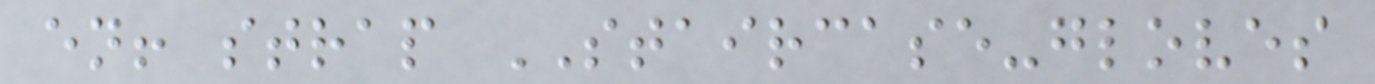en! strap STAIRCASE-gloves
